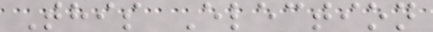This Election
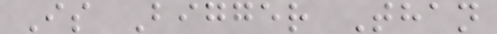Is Bigger Than
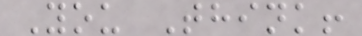You Think!
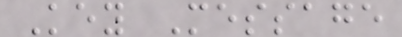Key Message
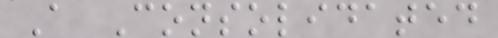A Consolidated
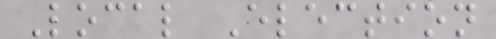Local Election
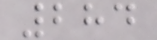284
